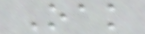Oak
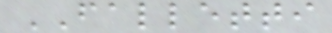FALLETTI
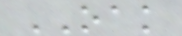OAK
